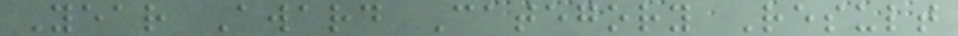Year Award Category Result
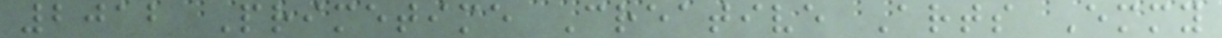2012 Primetime Creative Arts Emmy
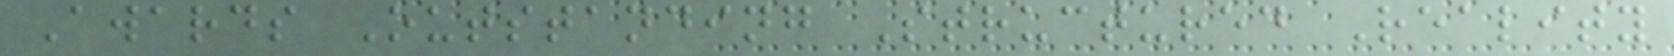Awards Outstanding Structured Reality
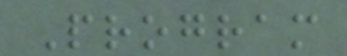Program
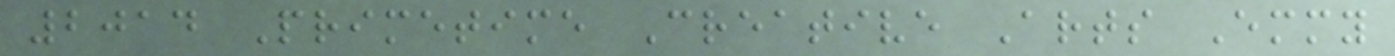2014 Primetime Creative Arts Emmy
